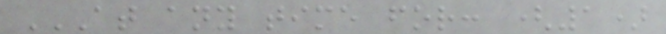AT ANY TIME FOR: (1)
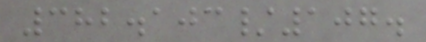382.103/107.
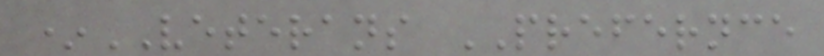*VETERANS PREFERNCE
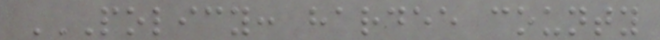POLICY: HARDEE COUNTY
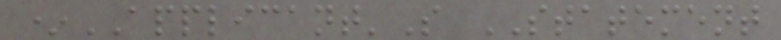*APPLICANT'S STATEMENT
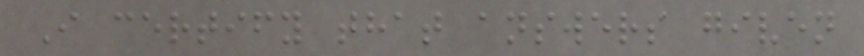I certify that answers given
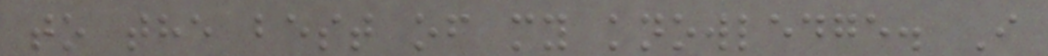to the best of my knowledge. I
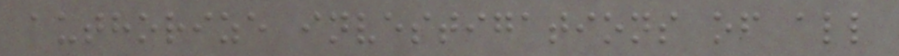authorize investigations of all
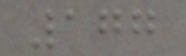177
